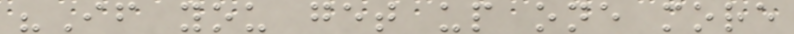"If you get up one more
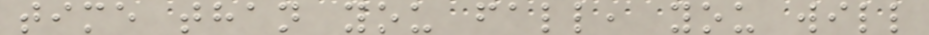time than you fall, you will
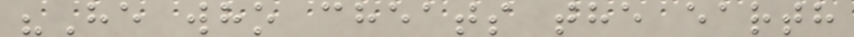"He who cheats the earth
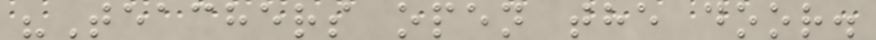"Teachers open the door.
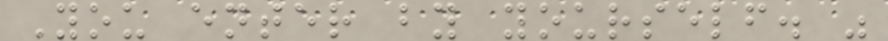You enter by yourself. "
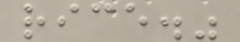rice."
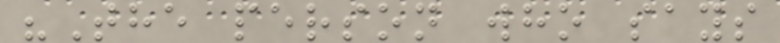"The person who says
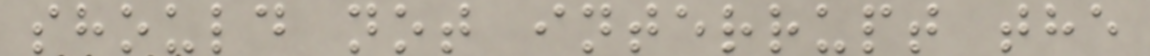should not interrupt the
